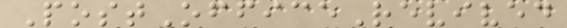PostOfficeRevived
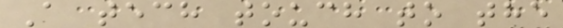A tech touch to the
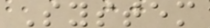System
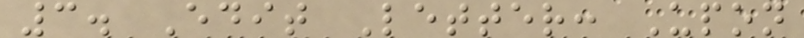3. Edit Letter: Upon
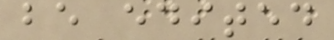be edited
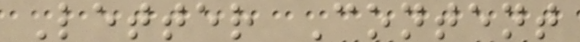Letter Content
